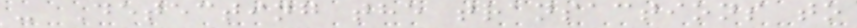- Detecting the transactions to
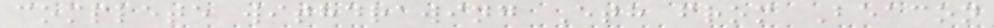complete withdrawing Eth from Beacon
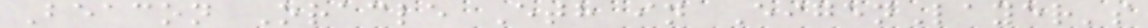Beacon Oracle Eth in EigenLayer's
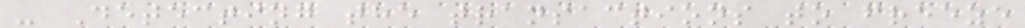- Detecting the transactions to freeze
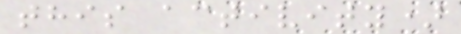this activity)
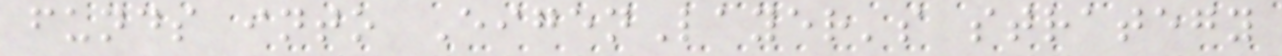funds into EigenLayer's strategy
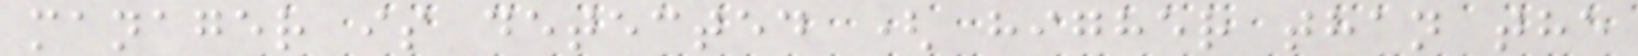manager is detected ( higher than the
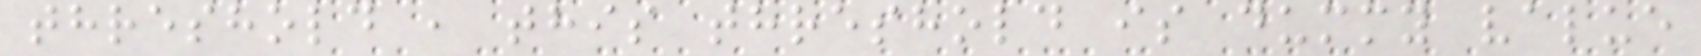threshold , this threshold is dummy value
